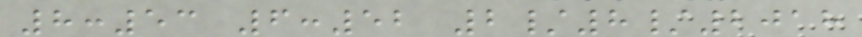8:53 6:52 2/8/2018
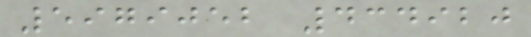5979052 434920
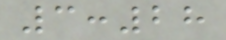3:28
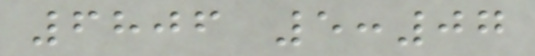6806 5:07
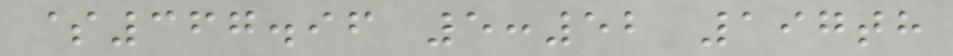$367.96 5:52 197th
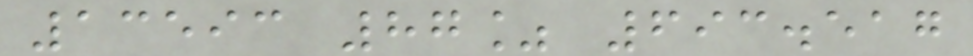13593 87% 693.517
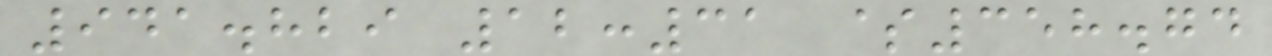941.829 12:31 $358.74
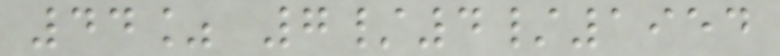44% 7/4/1954
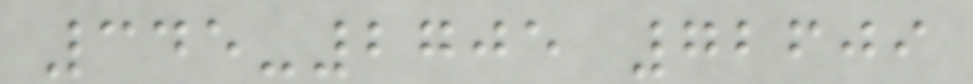345-2705 72609
